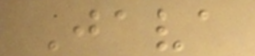Java
